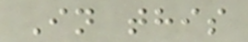In this
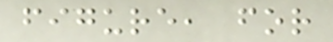figure, for
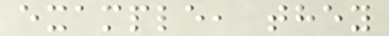example, they
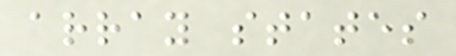array states
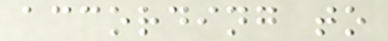according to
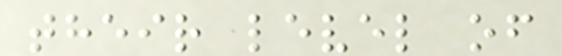their level of
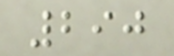290
